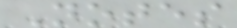Notes
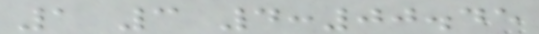1 3 4:00.45
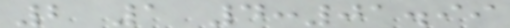2 1 4:01.99
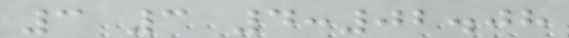3 3 4:02.08
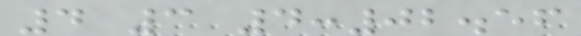4 3 4:02.56
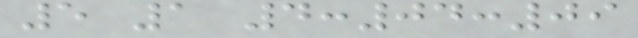5 1 4:04:09
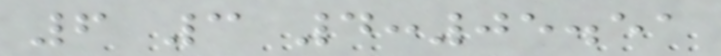6 3 4:05.51
